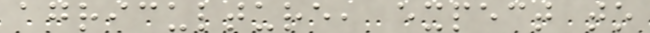agriculture, expect to
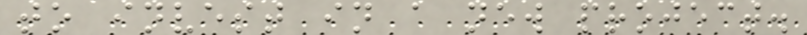to invest in a new project.
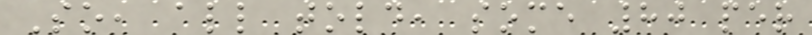So, all told, some 80 per
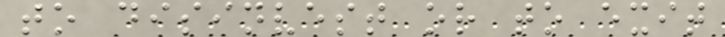to disinvest or to exit
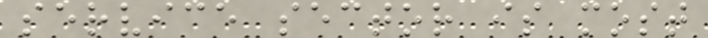service sector is most
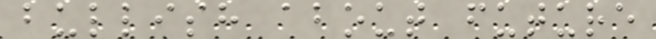bullish about future
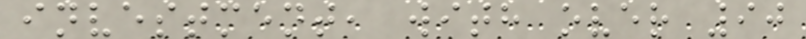investment, with over 90
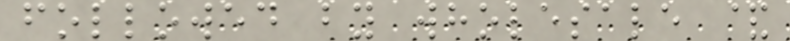followed by wholesale &
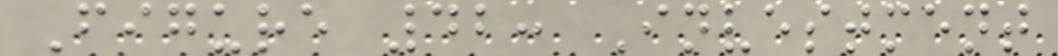Figure 42: Investment
